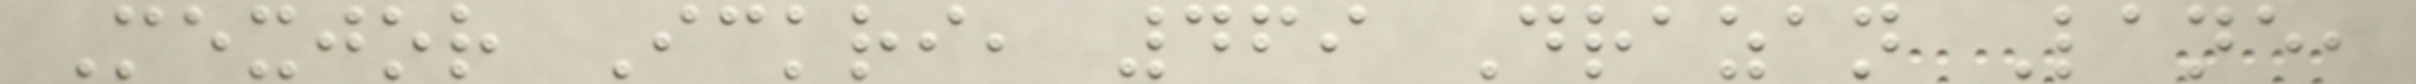Mexjor Ickri, 469 Drazan Lane,
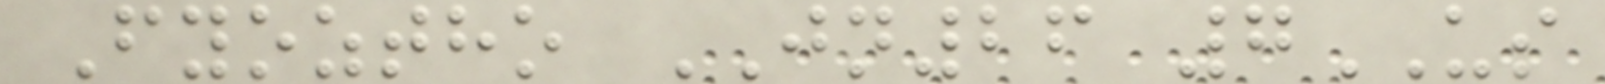Fyoztho JN26 7US
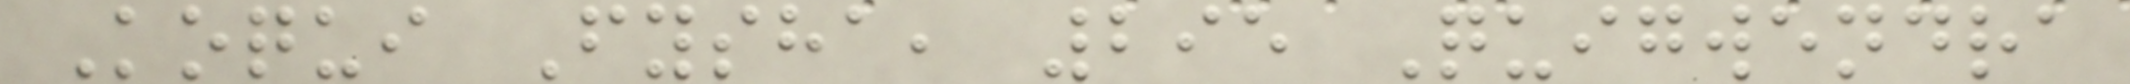Koqui Fysha, 295 Quigwendra
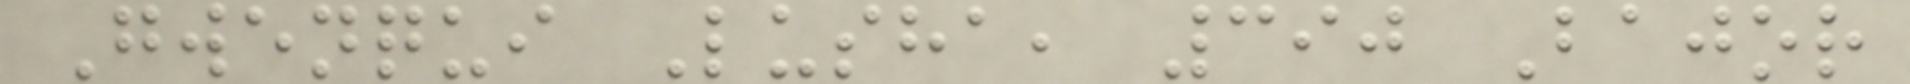Gwenqui Lusha, 390 Bajor
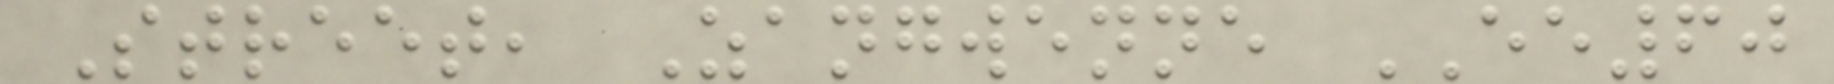Street, Zangwenne EE60
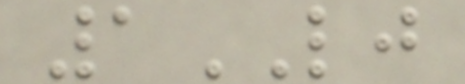1LJ
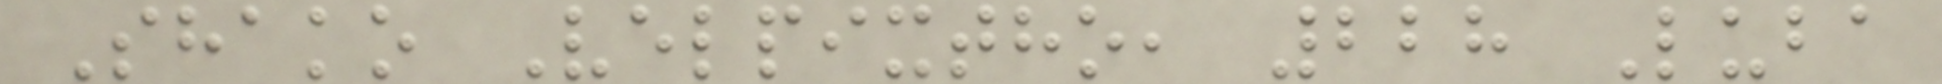Shako Velpixtho, 228 Luba
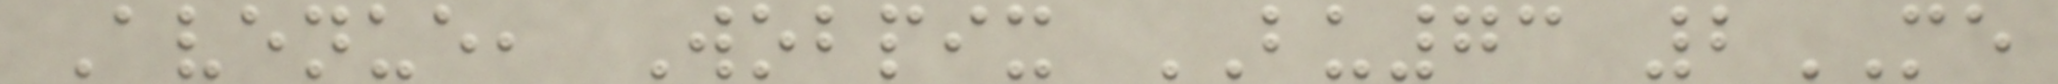Avenue, Wobpix BU73 2ME
